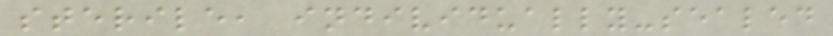sterile, individually-sealed
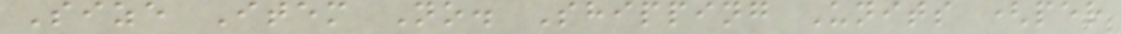Size Item No. Shipping Units (per
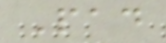Pad
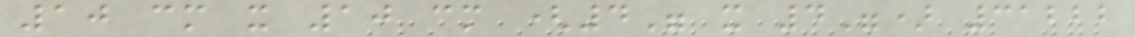10 cm x 10 cm (4" x 4") 31222
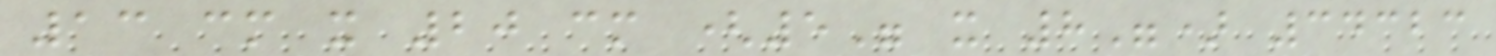13 cm x 20 cm (5" x 8") 34323
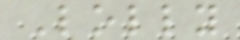Lolly
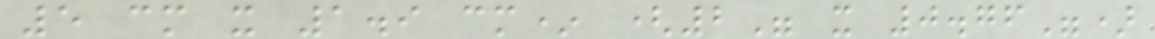5 cm x 1.9 cm* (2" x 0.76")
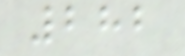282
